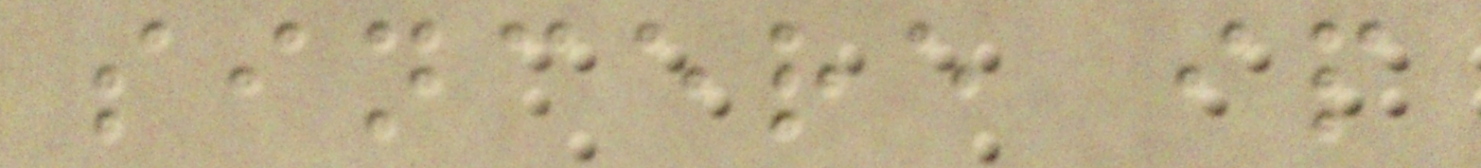sincere ip
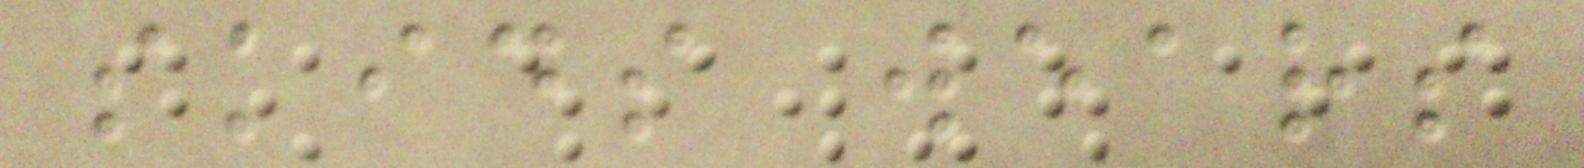skids wears
